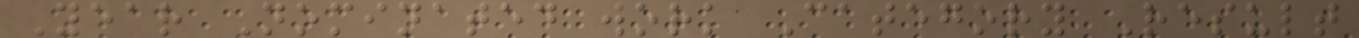Year Nominated work Category Result
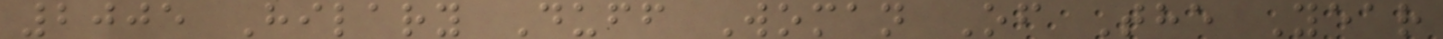2005 Hilary Duff Woman Of The Year
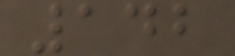142
